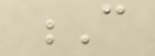C
